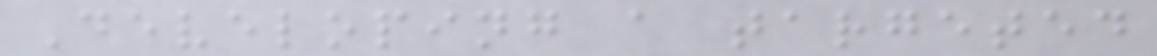Developing a targeted
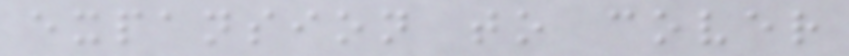expansion to cover
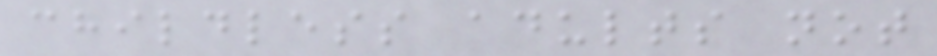childless adults not
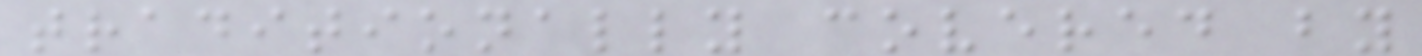traditionally covered by
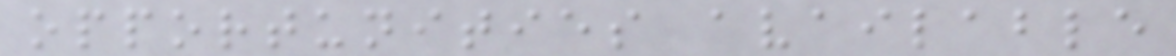opportunities available
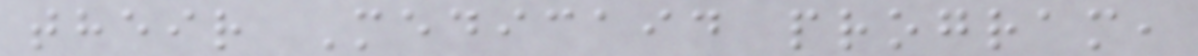their Medicaid program,
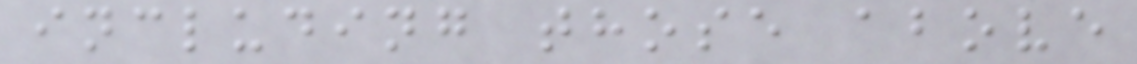including those above
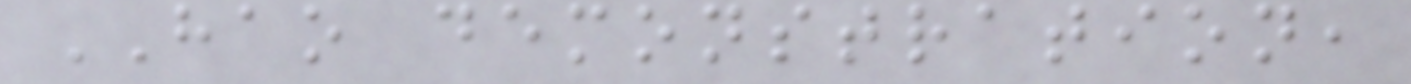HAO demonstration,
